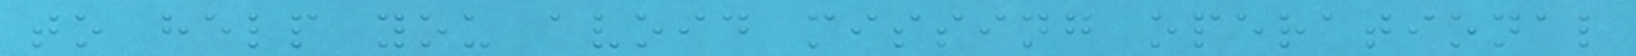to help you avoid missing operational
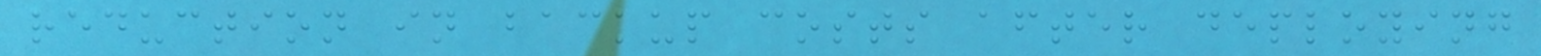reduction in backup costs after deploying
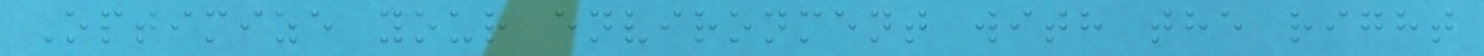Optimize your environment with the right
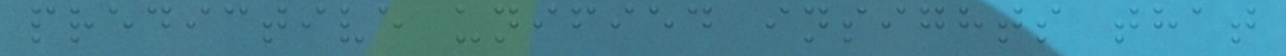predictive unified insights that
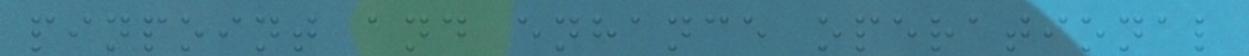pinpoint and enhance operational
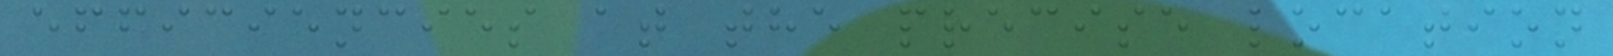efficiencies at the precise location
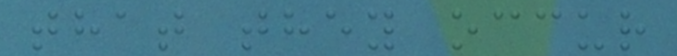that they occur
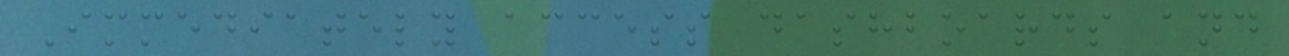Immediately access dashboards and
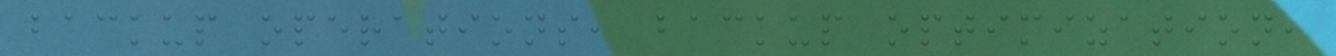backup operations, backup optimization,
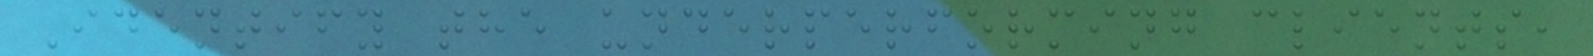Identify the underperforming clients,
